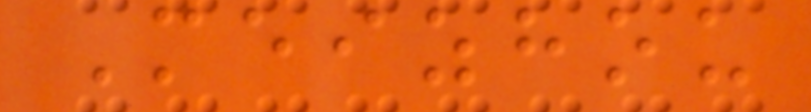Meizhou
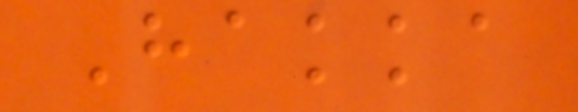Hakka
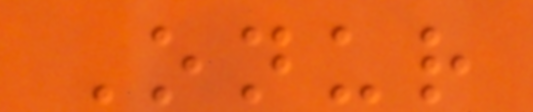Onur
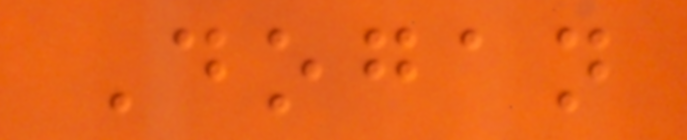Dogan
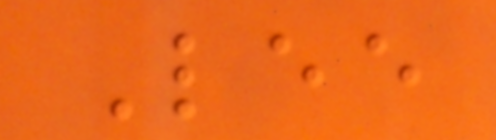Lee
